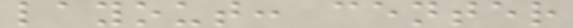layout: center
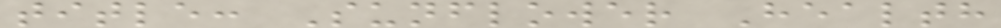title: Sunflower Health
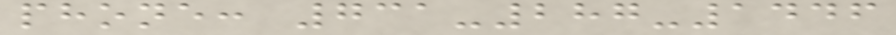phone: 731-287-1446
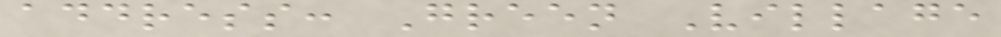address: Green Village
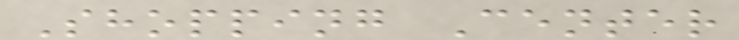Shopping Center
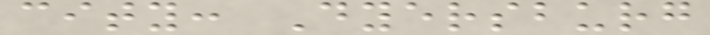city: Dyersburg
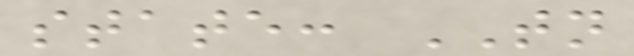state: TN
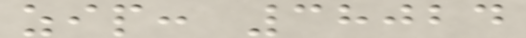zip: 38024
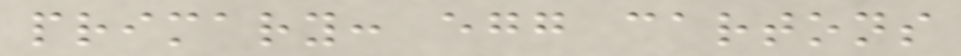primary: egg cartons
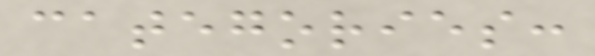categories:
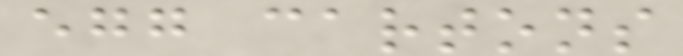egg cartons
